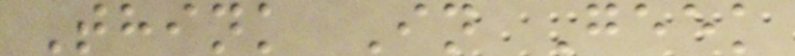Think In Geek
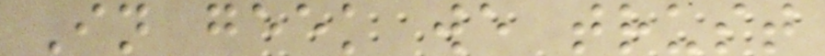In geek we trust
